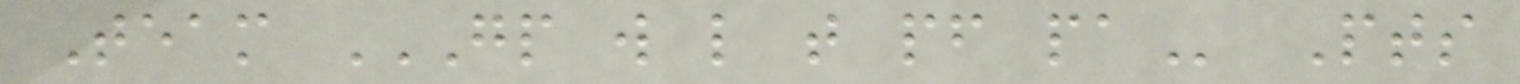Team GP W L T PF PA Pts
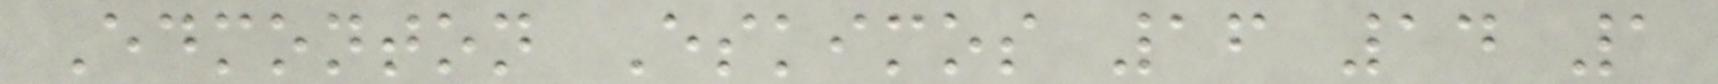Edmonton Eskimos 16 14 1
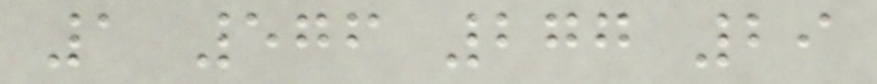1 576 277 29
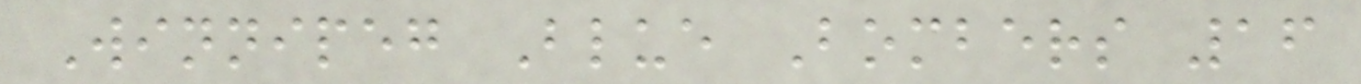Winnipeg Blue Bombers 16
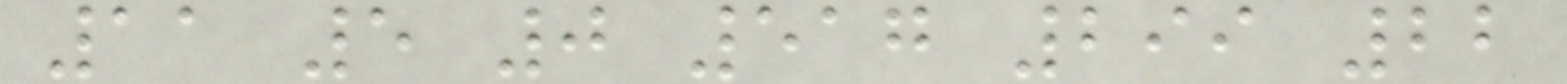11 5 0 517 299 22
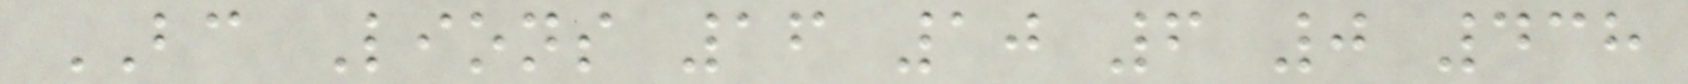BC Lions 16 10 6 0 438
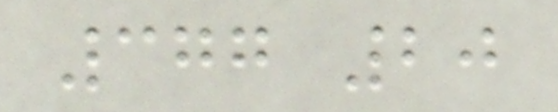377 20
